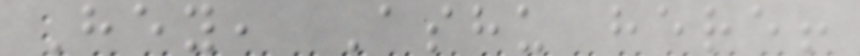Hey, Ashu here!
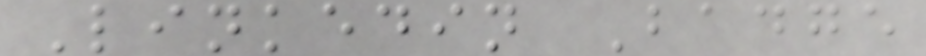Linkedin Badge
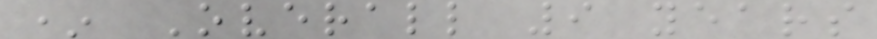* Overall 9 years
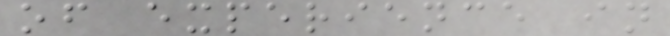of experience in
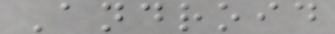Android
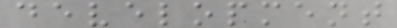development
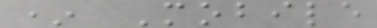* Mobile
